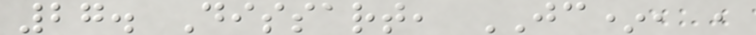27. Dissart, JC*, ,
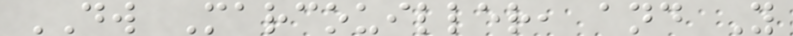DW Marcouiller, and Y
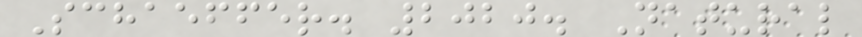Schaeffer. 2020. Natural
